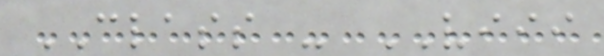CLASS - VIII
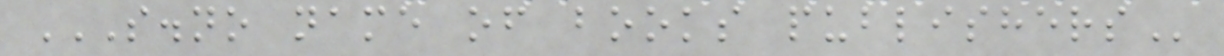S.NO NAME OF BOOKS PUBLISHERS
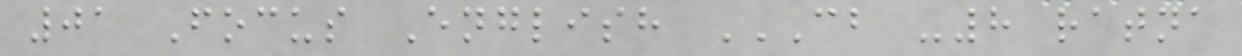01 Focus English CB -8 RATNA
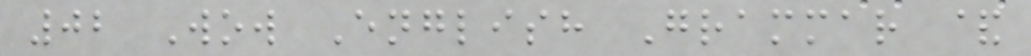02 Wow English Grammar &
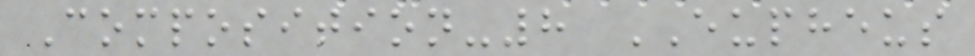Composition-8 EUPHEUS
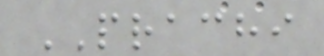PRACHI
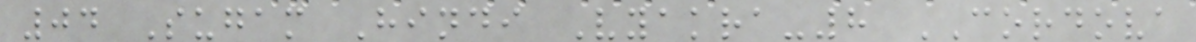04 Sugam Hindi Vyakra-8 CORDOVA
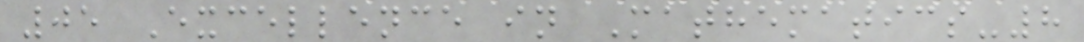05 Excellence in Mathematics-8
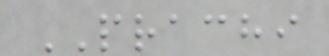PRACHI
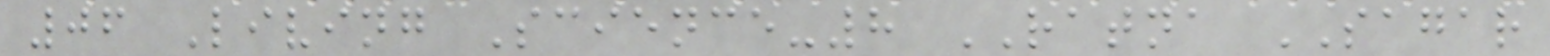06 Living Science-8 RATNA SAGAR
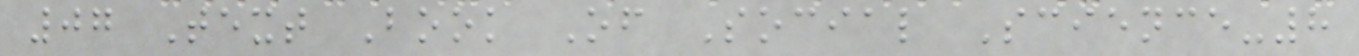07 Text Book Of Social Science-8
